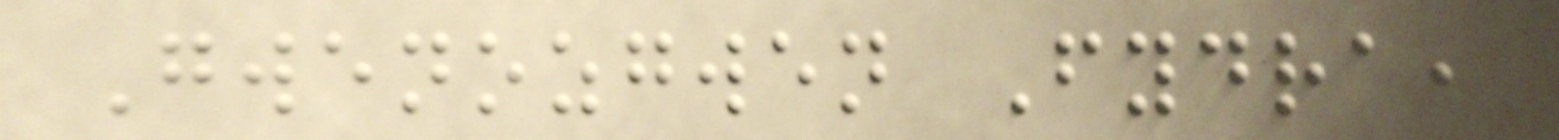Gwenozgwen Fydra,
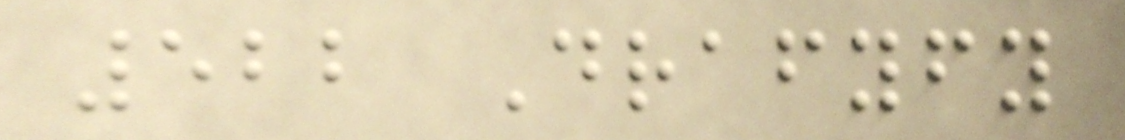522 Drafyfy
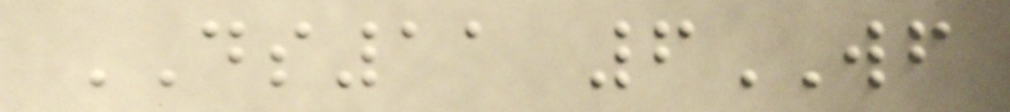DS11 6WF
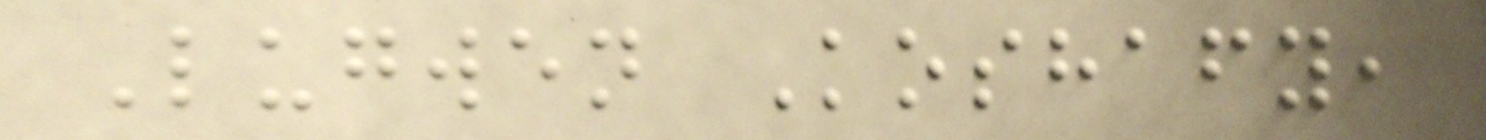Lugwen Koshafy,
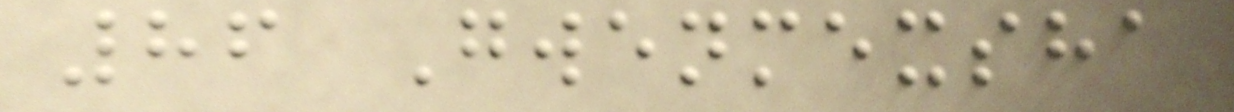86 Gwenmexsha
